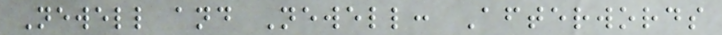Newell and Newell: Afterwords
